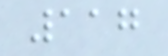117
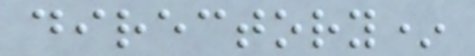directory*
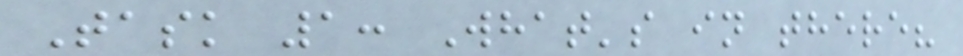Task 1: What's in there?
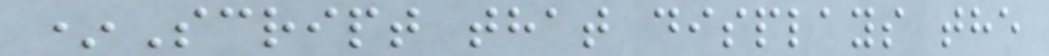*Script that displays the
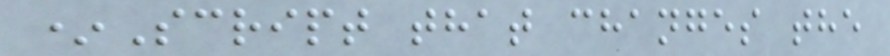*Script that changes the
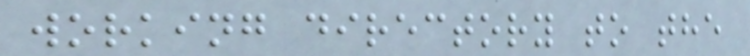working directory to the
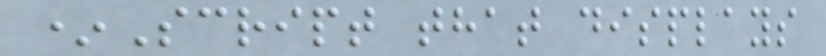*Script that displays
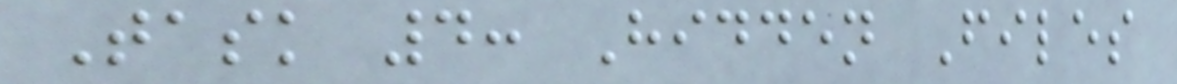Task 4: Hidden Files
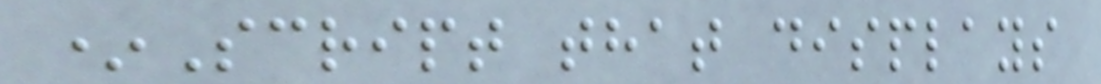*Script that displays
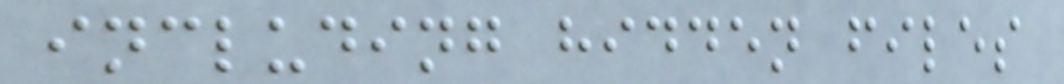including hidden files
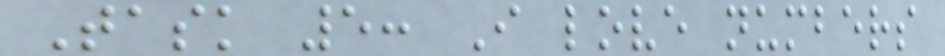Task 5: I love numbers
